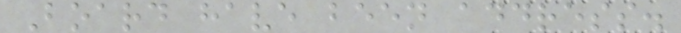Board have been address.
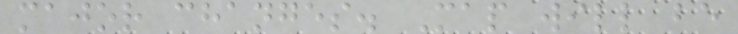major changes. Map will be
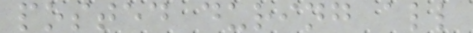posted during all
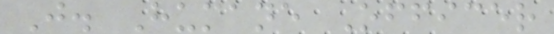J. Humane Officer
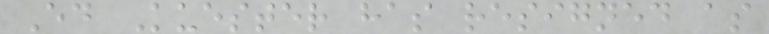Ed Kuester has resigned as
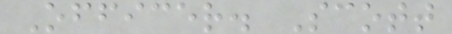Officer. Scott
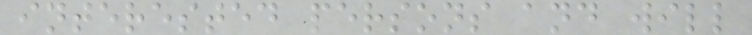interested persons and will
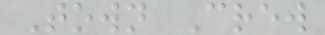Town Crew
